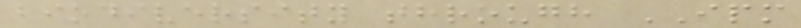biodiversity through IPM
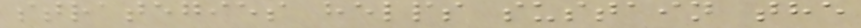strategies helps sustain the
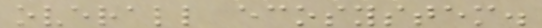overall ecosystem.
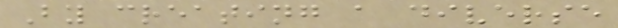By creating a diverse
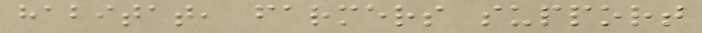habitat, farmers support
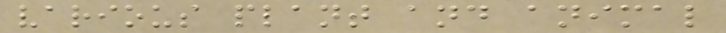various plant and animal
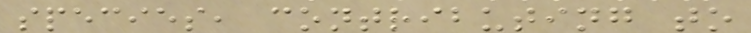species, contributing to
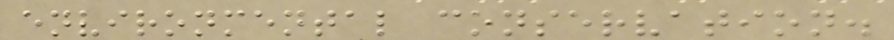environmental conservation.
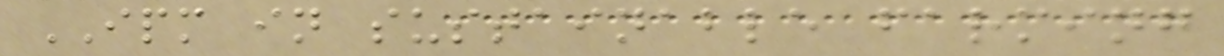IPM in sustainable farming
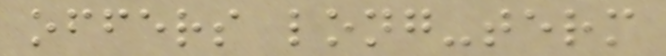offers long-term
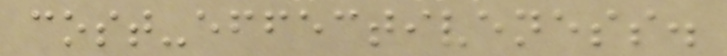cost-effectiveness.
